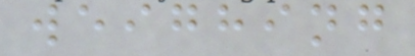weighing
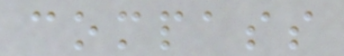compass
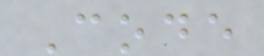Code
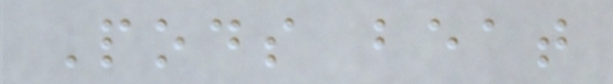Pods beat
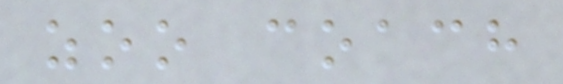zoo coach
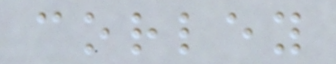corley
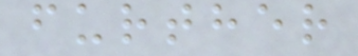further
